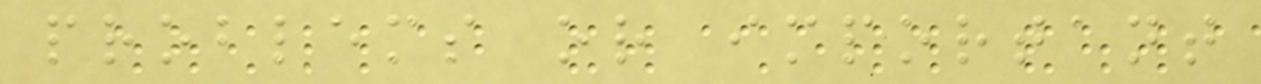problems or important
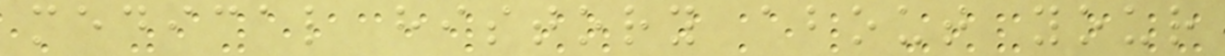medical history about your
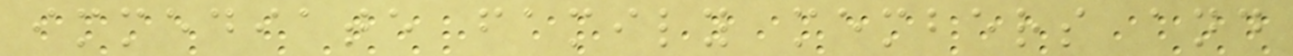immediate family members and
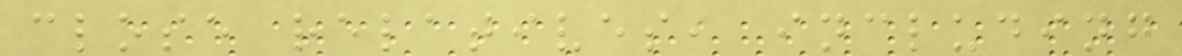close relatives, including
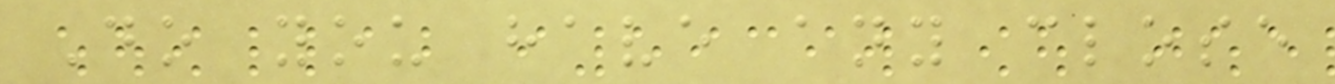Do you have any close
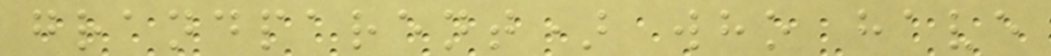grandparent) who have
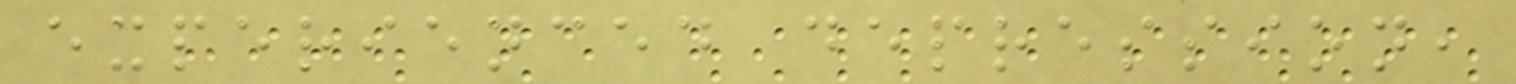experienced depression,
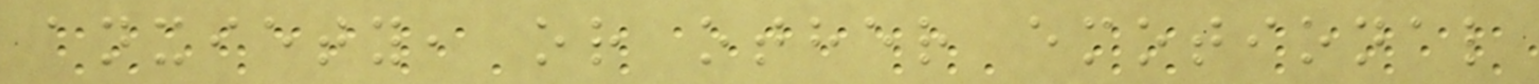anxiety, or other emotional
